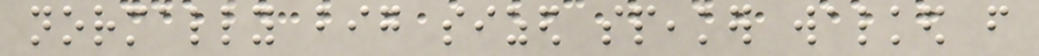normally big sized speaker walked from
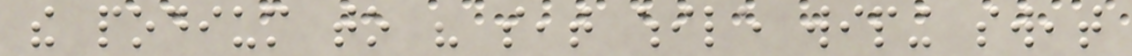the podium to his seat while wiping sweat
